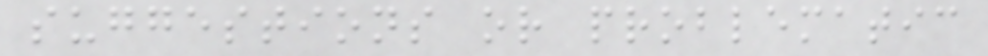suggestions or problematic
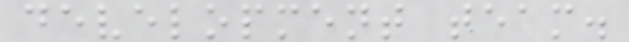development team.
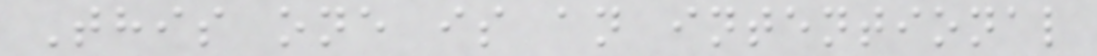This one is an intentional
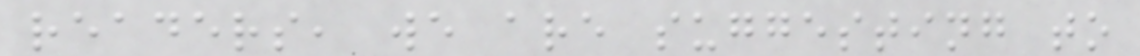readers, we are suggesting to
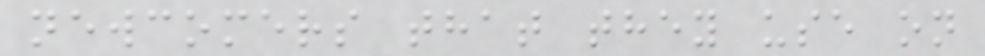newcomers that they use on
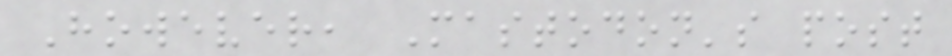However, Mastodon's post
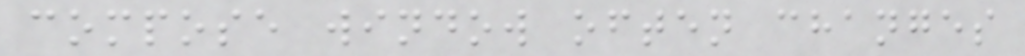compose window often changes
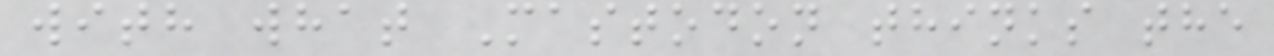with what Mastodon thinks the
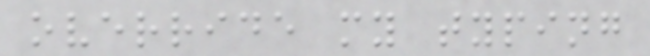override my typing
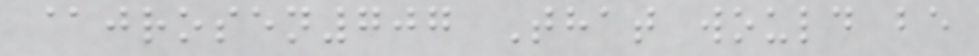@jrosen707 That would be
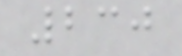230
